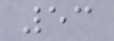53
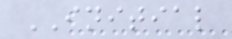INITIAL
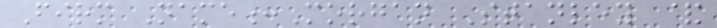Firm Name:Morgan Stanley &
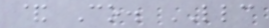& Co. LLC
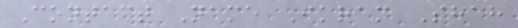Contact Name Ikram Shah
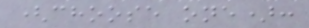(choose one):
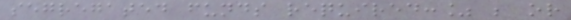segregated funds required:% ; or
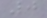0
